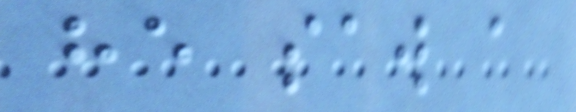he saw a
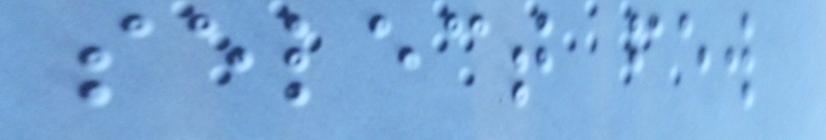select few
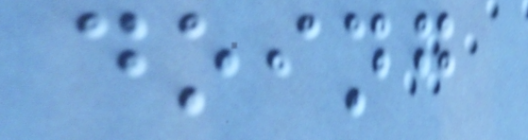doing
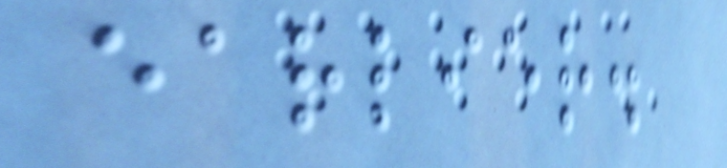earlier.
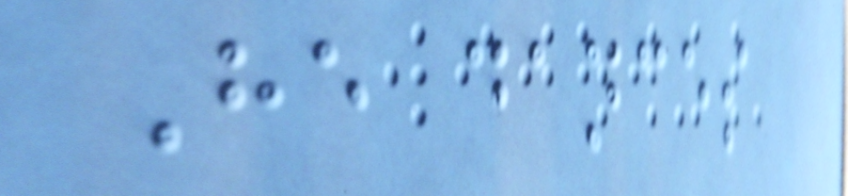He dances
